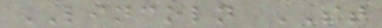LINCOLN ST
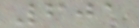601
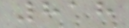818
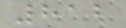812
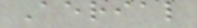Aerial
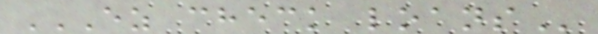EZ CHECK LOANS
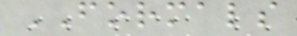FORMALS
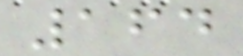164
